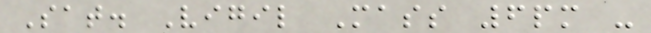Sat. Vigil Mass 6pm -
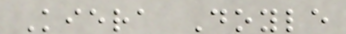Kiera Doyle
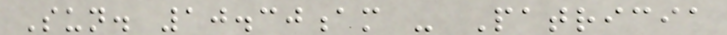Sun. 10.30am - Patricia
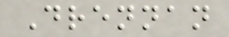Drennan
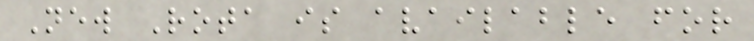New Rota is available for
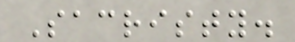Sacristy.
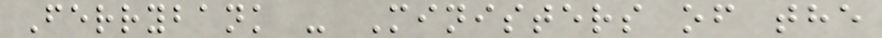Ferrybank - Ministers of the
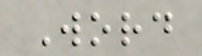Word
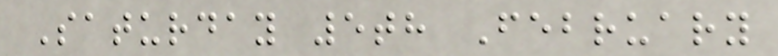Saturday 5th February
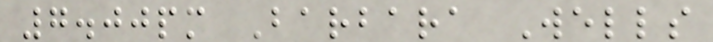7.00pm Barbara Wells
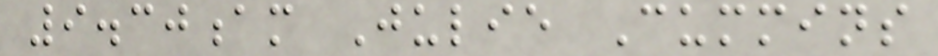9.30am Julie Cummins
